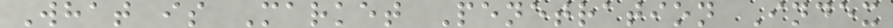What is Market Penetration Index
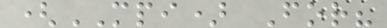(MPI) For?
